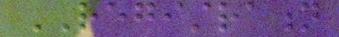REGISTRATION
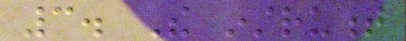3. The instrument
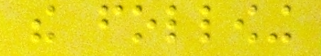the following
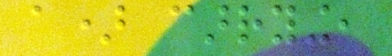a) carrying,
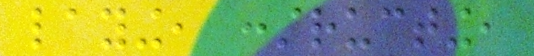laying, constructing,
